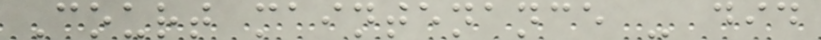Court maintenance - did
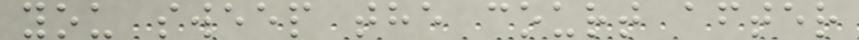you sweep the court after
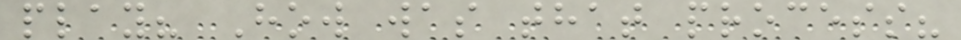play? How was that process?
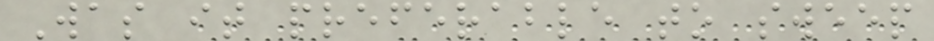Was it preferable to sweep
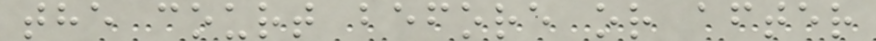the court before or after
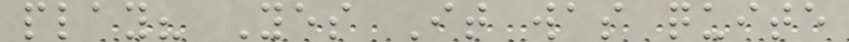play? Yes It was quite
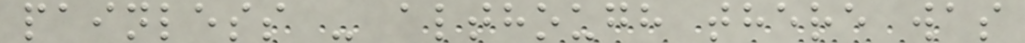painless - although there was
